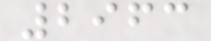2963
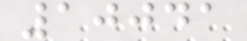10041
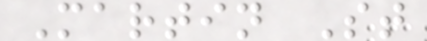Martin St
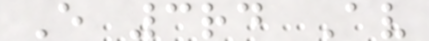E 3rd Av
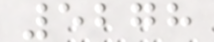5278
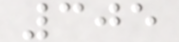305
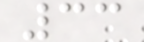33
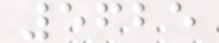5625
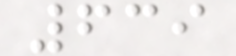639
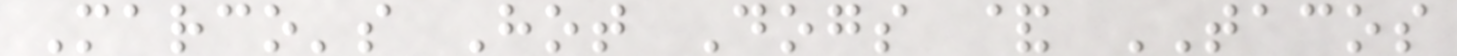Marco's Hot Dogs & TACOS
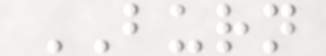BURN
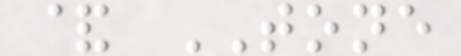& TONE
